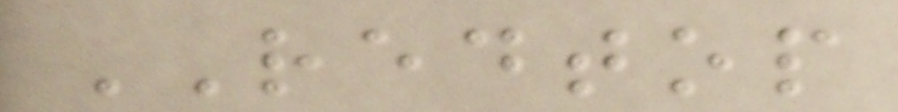REDTOP
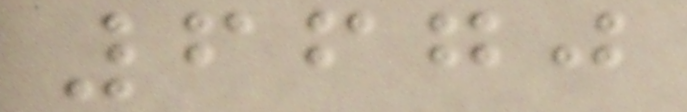6670
